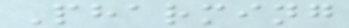Pharming
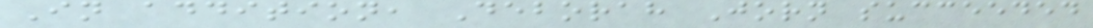In addition, Deborah Jorn succeeded
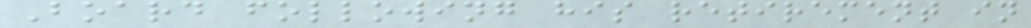Board following his retirement in
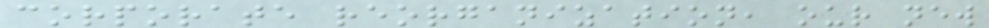corporate reorganization, our new
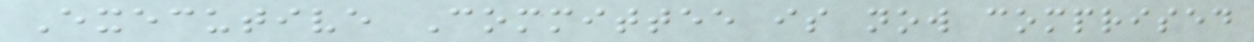Executive Committee is now comprised
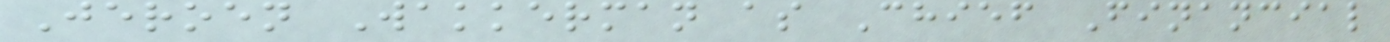Jeroen Wakkerman as Chief Financial
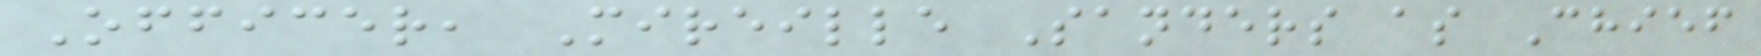Officer, Mireille Sanders as Chief
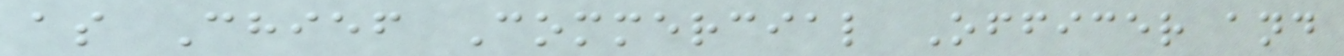as Chief Commercial Officer and
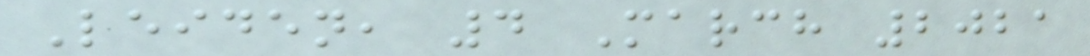Leiden, 4 March 2021
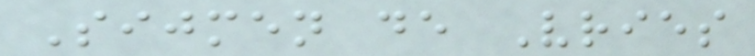Sijmen de Vries
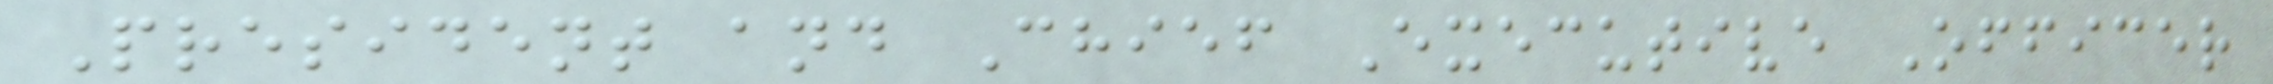President and Chief Executive Officer
